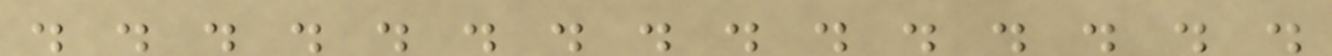. . . . . . . . . . . . . . .
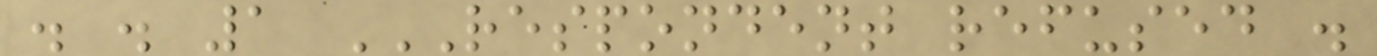. . 1 RESPONDENT REFUSED .
